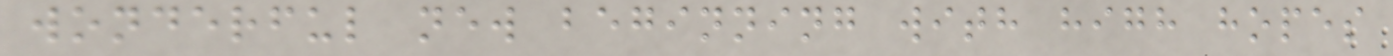wonderful new beginning with high hopes
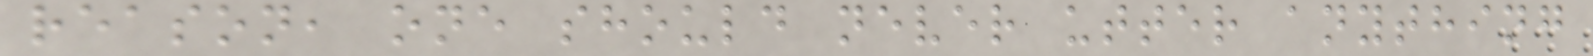reason, one should never utter anything
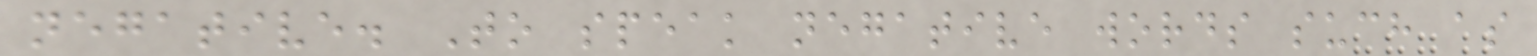negative. To speak negative words such as
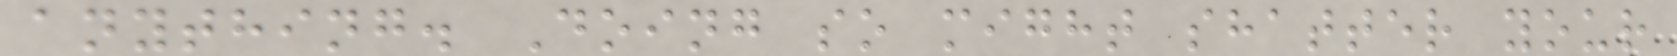anything. Doing so might shatter your
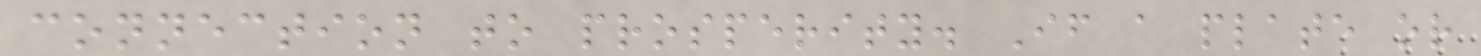connection to prosperity. If a plate or
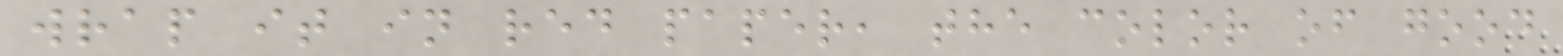wrap it in red paper, the color of good
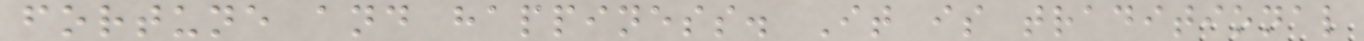fortune and happiness. It is traditional
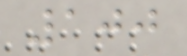100
